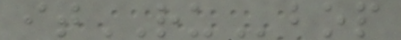itRUbop
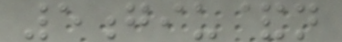5giu&n
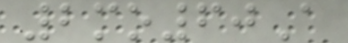2mo60A
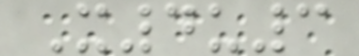X4u3
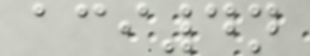aci4n
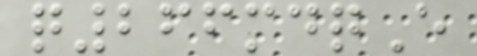q266mdqE
